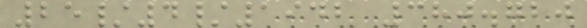25/4/1942 380.720
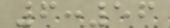6:56
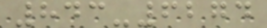843-6274
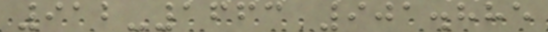912-1663 901.885
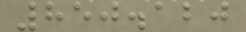850.120
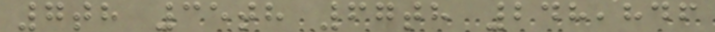7th 35th 67th 248,846
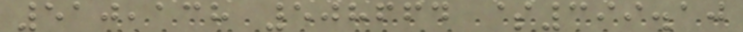510,138 508664 $399.10
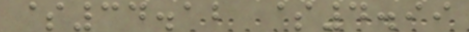$34.12 $4.99
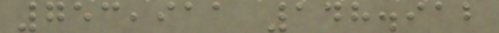753,911 148.912
